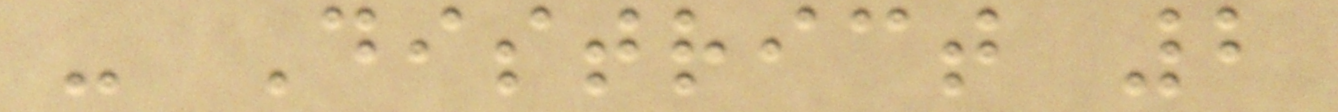- District 2
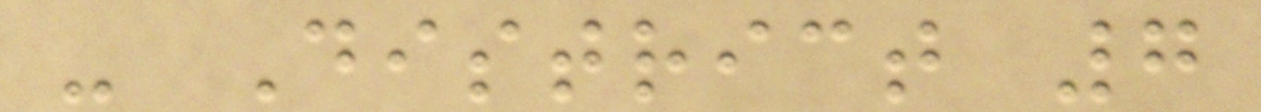- District 7
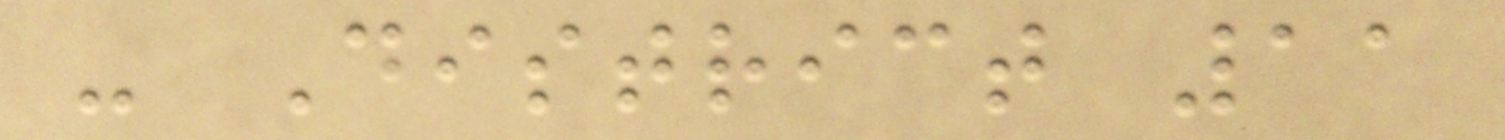- District 11
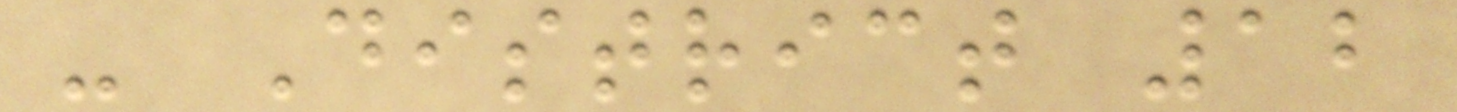- District 12
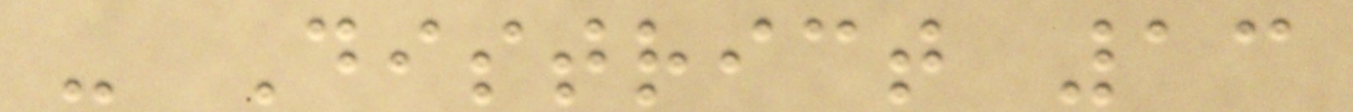- District 13
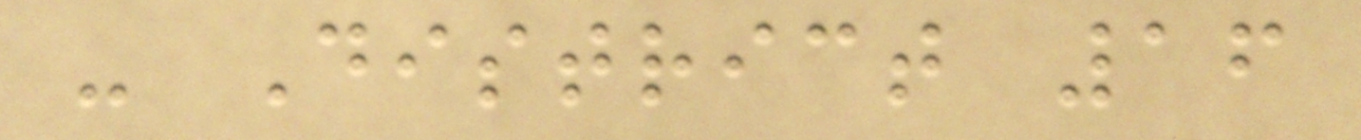- District 16
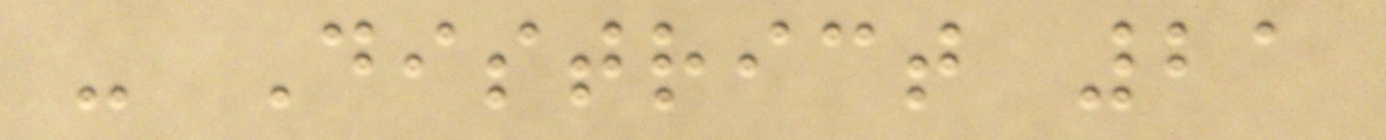- District 21
